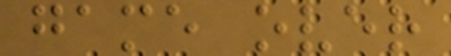game over
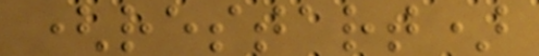(restart)
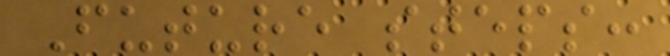Future steps:
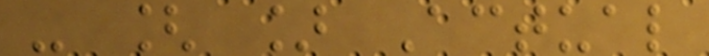- [ ] Actual
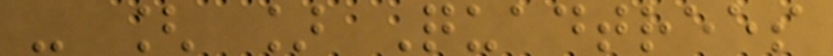- [ ] Quadtrees
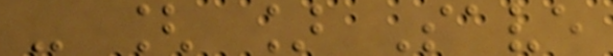- [ ] Save
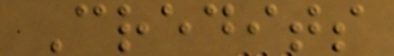Credits
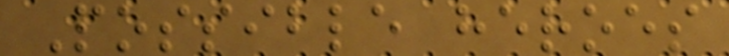Possible heroes
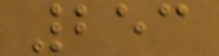253
